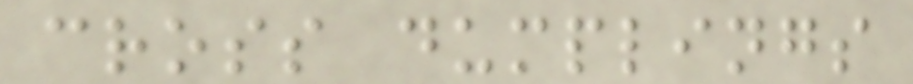cross dumplings
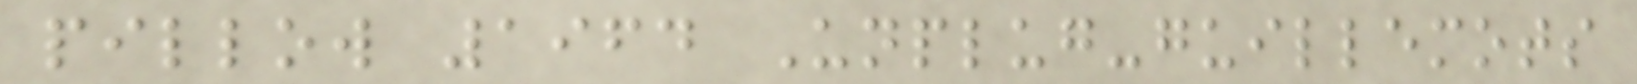pillow 1964 Unplug-guillemots
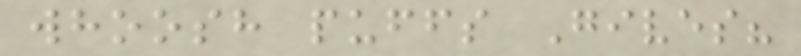whoosh puffs Gives?
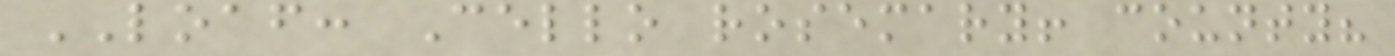LOAF: Cello rosemary! county?
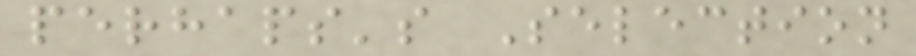perhaps's Selection
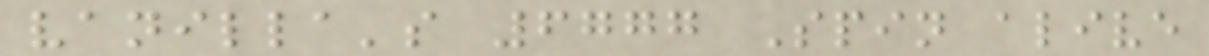vanilla's 6777 Spin alive
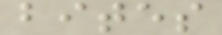bites
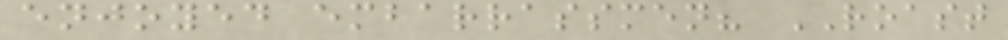enjoyed embarrassmen? ROAST
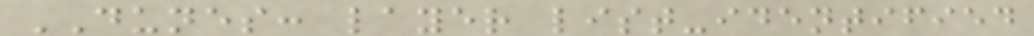DUNES: layer list-identified
